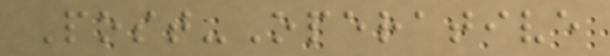Post-Operative
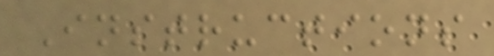Instructions
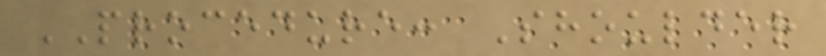PROCEDURE: Shoulder
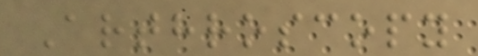Arthroscopy
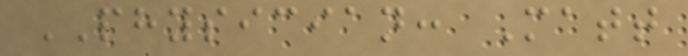PHYSICIAN: Matt
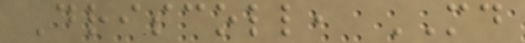Driscoll, MD
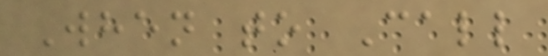When to Call
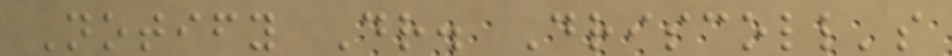Notify Dr. Driscoll's
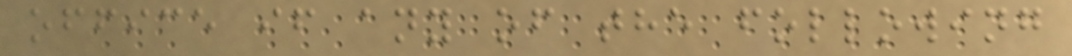office if any of the following
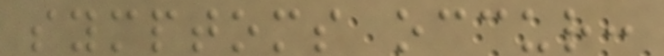symptoms occur:
